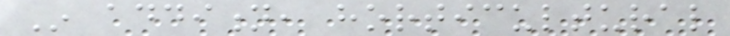In addition, horticultural
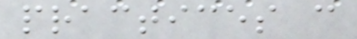practices can
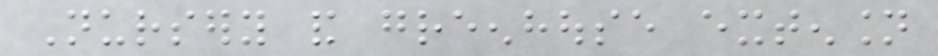Nursery and greenhouse extension
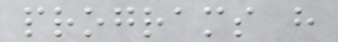programs have
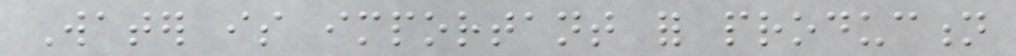Water is important for production
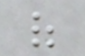of
